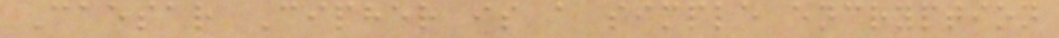Caesar Cipher is a simple encryption
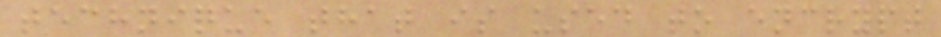technique that is used to encrypt
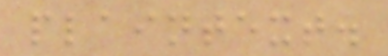plaintext.
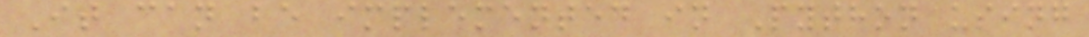It can be implemented in Python using
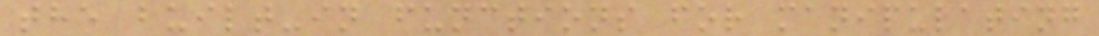the built-in functions for manipulating
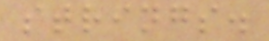strings.
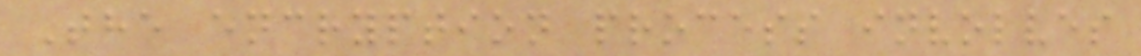The encryption process involves
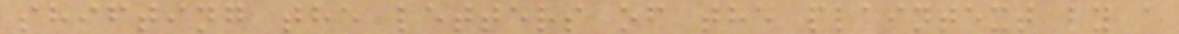shifting the letters of the plaintext by a
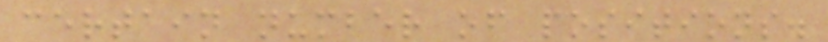certain number of positions.
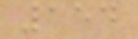154
